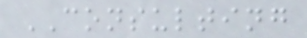CONSULTING
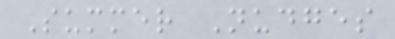Summer Nudges
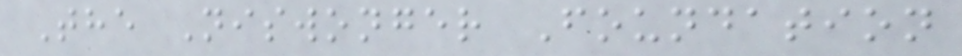The Niswonger Foundation
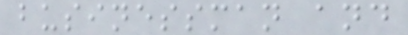businessman and
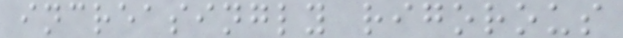increasingly rigorous
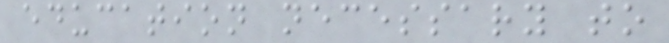education necessary to
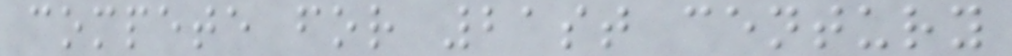compete for 21st century
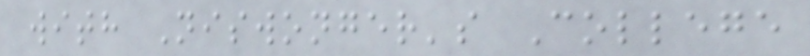with Niswonger's College
